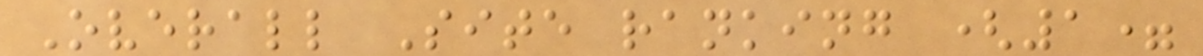Overall Site ranking (1=
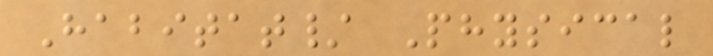Habitat/ Physical
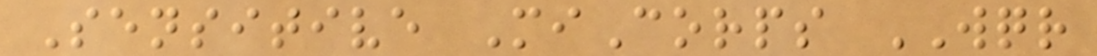Sensitive MiCorps WQR
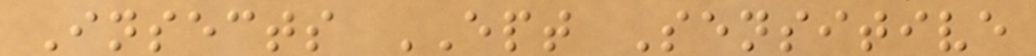Insects EPT Sensitive
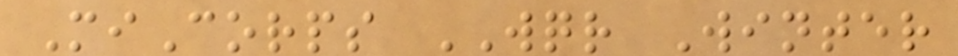MiCorps WQR Winter
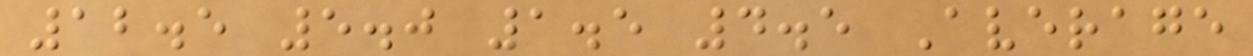12.5 5.0 1.5 4.5 Average
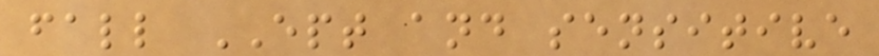fall EPT and sensitive
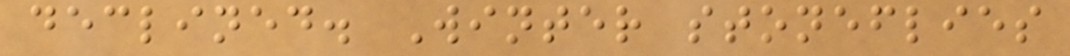declined. Winter stoneflies
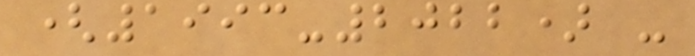(1993-2022) -
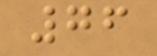76
